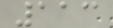113
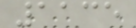1135
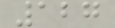127
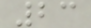23
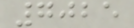7025
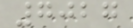7027
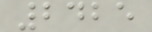2425
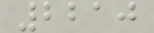2210
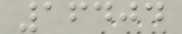16404
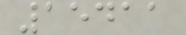15411
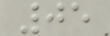05
